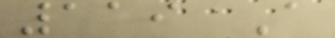119 A
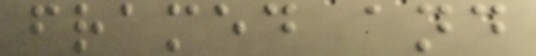framed and
